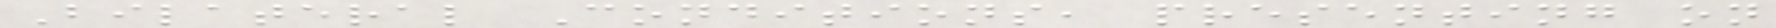Bilateral Conditions, presenting on
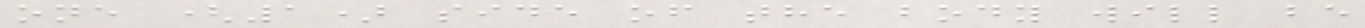one (1) side of the body will be
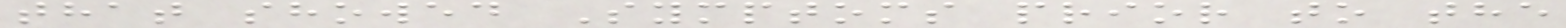that showed Symptoms prior to the
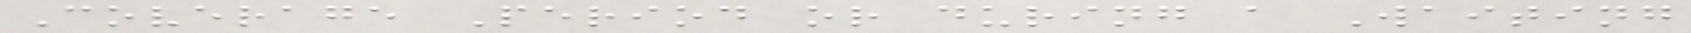Coverage Period or during a Waiting
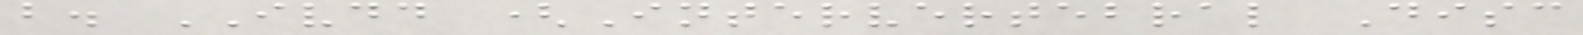b. IVDD (Intervertebral Disc
